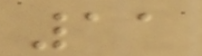11
